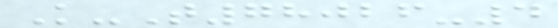K-T78026-4
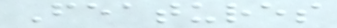Features
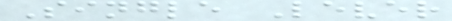Single Lever
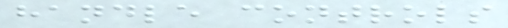handle controls
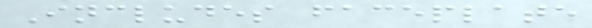Includes faceplate
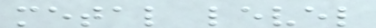metal level
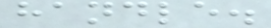handle.
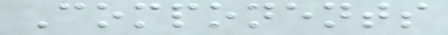Components
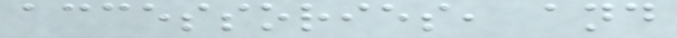accessories, and
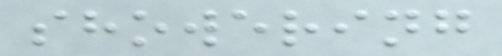showering
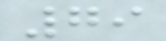79
